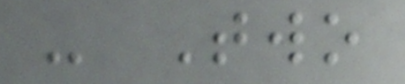- Two
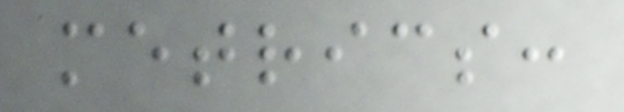metrics:
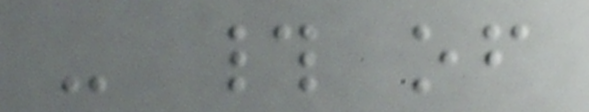- # of
